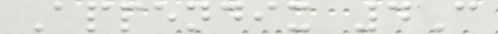Appendix 4C
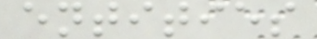entities
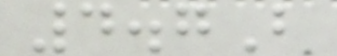4.7B
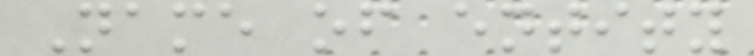Name of entity
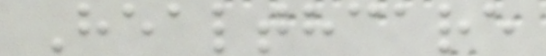Healthcare
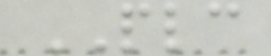PLC
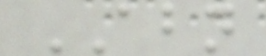ABN
